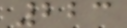223
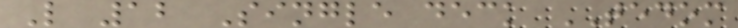L 12 Single deck TEDOM
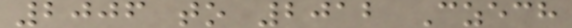2006 to 2012 Czech
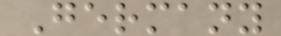Germany
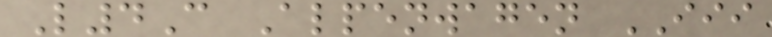L4C Alpenwagen III
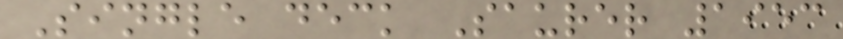Single deck Saurer 1953
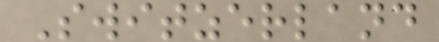Switzerland
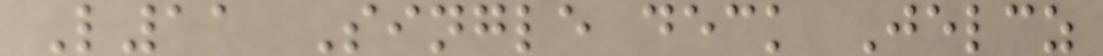L11 Single deck Jelcz
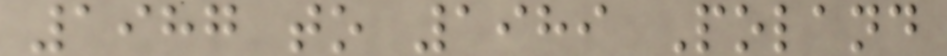1987 to 1989 Poland
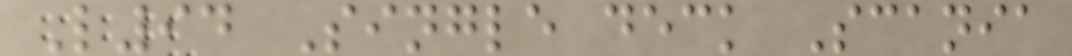L94 Single deck Scania
